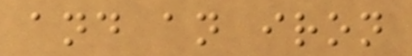and an iron
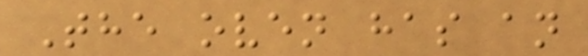The oven has an
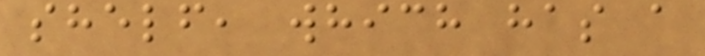shelf, which has a
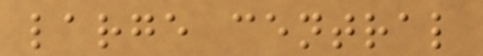large central
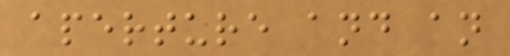aperture and an
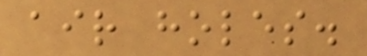air holes.
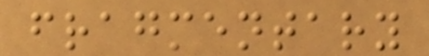fragmentary
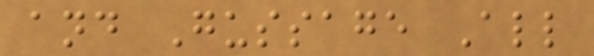and Gussage All
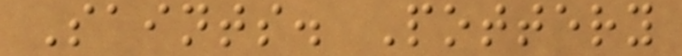Saints. Pottery
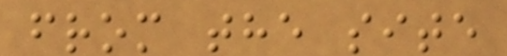from the site
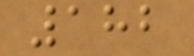182
